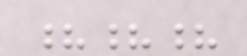???
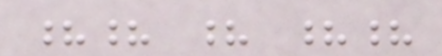?? ? ??
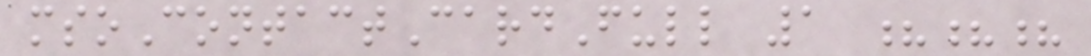msoContactCardFull 1 ???
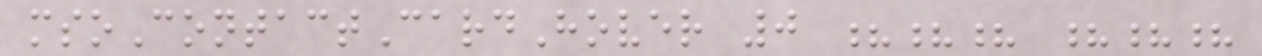msoContactCardHover 0 ??? ???
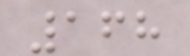168
